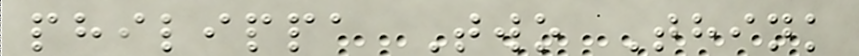philippa Two Think
